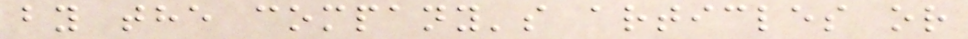by the company's articles or
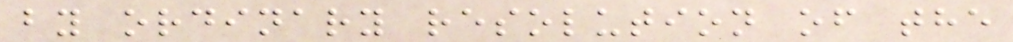by ordinary resolution of the
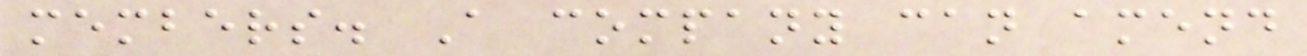members. A company can amend
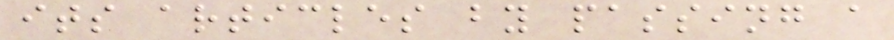its articles by passing a
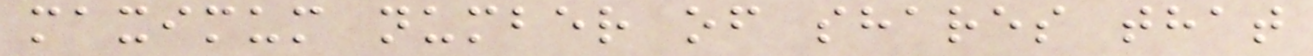maximum number of shares that
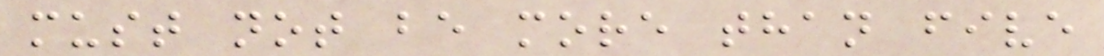must not be more than five
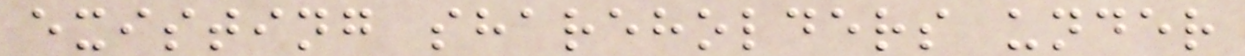existing shareholders under
